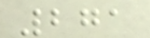271
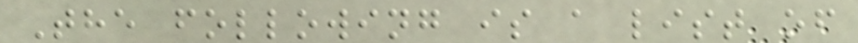The following is a list of
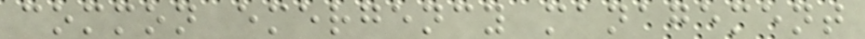common emergency management
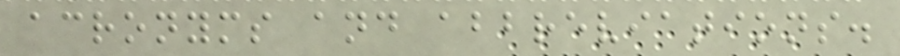acronyms and abbreviations.
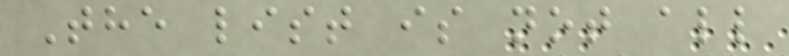The list is not all
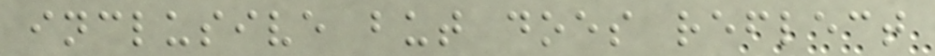inclusive but does reflect
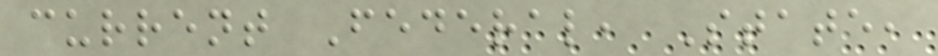current Federal, State,
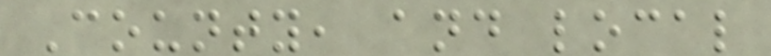County, and local
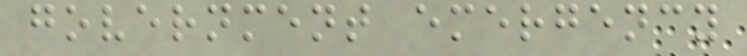government emergency
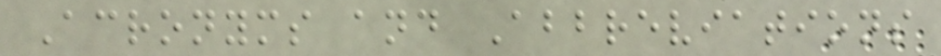Acronyms and Abbreviations
